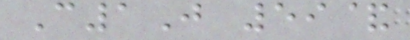C1J 59&
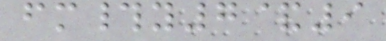fm#y7&9
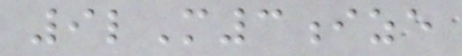9lM3ize
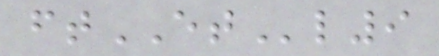ftETl9
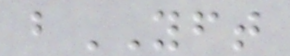bYFT
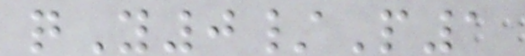qY0/P1
